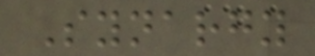Synargy
